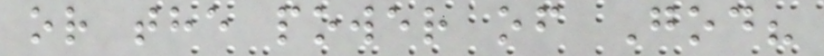or the power of God?
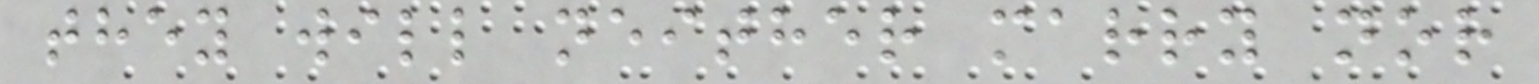they will neither marry nor
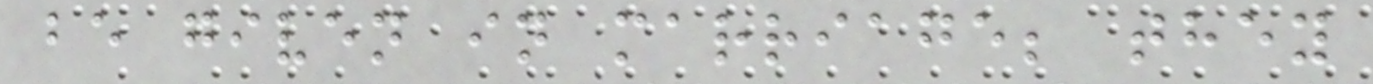be given in marriage; they
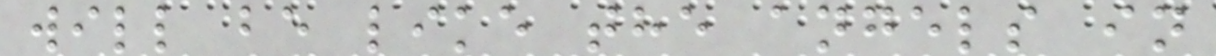will be like the angels in
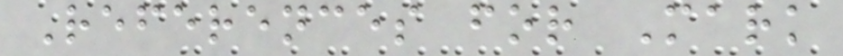References for Mark
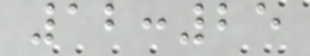12:25
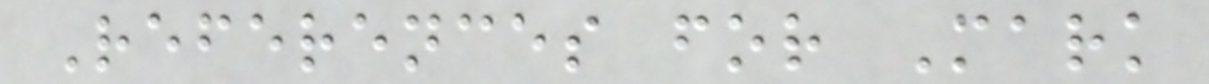References for Mark
